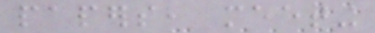papers, meeting
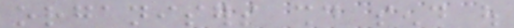organisers should send out
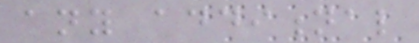any additional
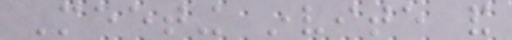Meeting invite and
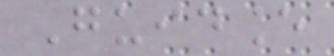Guidance
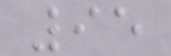95
